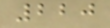220
